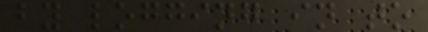by logging in to
